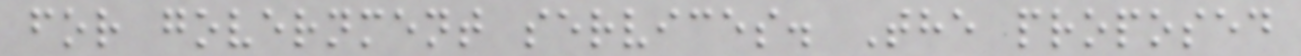for government services. The proposed
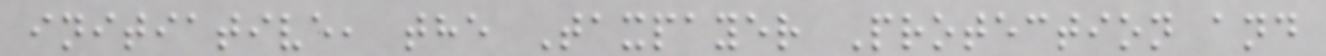initiative, the Taxpayer Protection and
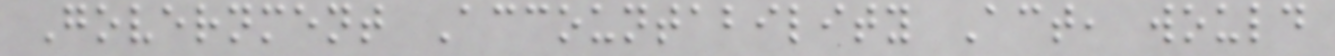Government Accountability Act, would
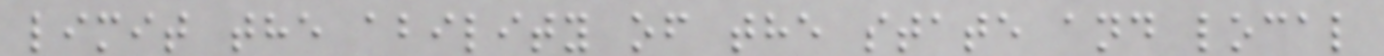limit the ability of the state and local
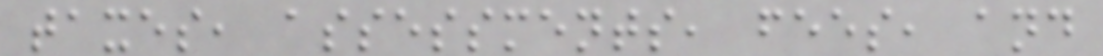taxes, assessments, fees, and
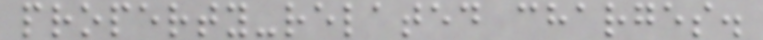property-related charges.
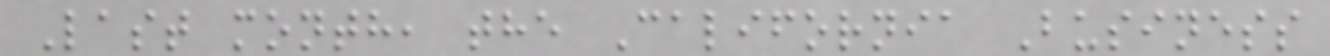Last month, the California Business
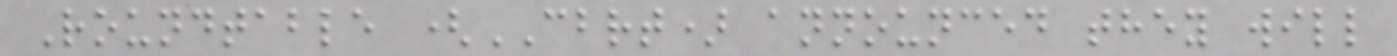Roundtable (CBRT) announced they will
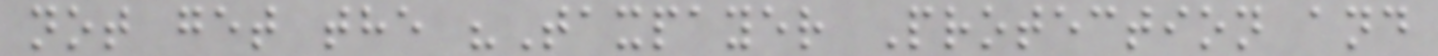not get the "Taxpayer Protection and
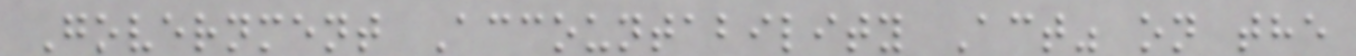Government Accountability Act" on the
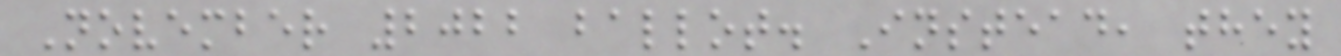November 2022 ballot. Instead, they
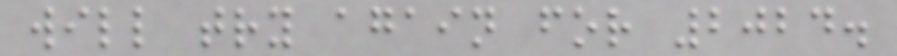will try again for 2024.
